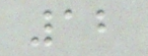12
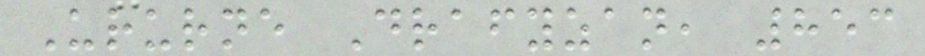Ururne Drafyzan, 853
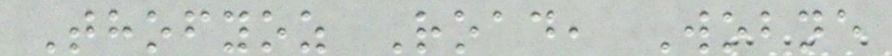Thofyoz Road, Wobne
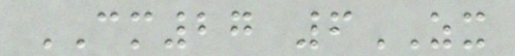CM27 6ZX
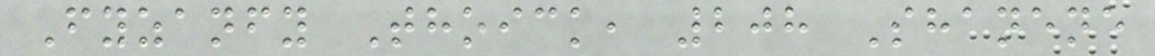Fyzanfy Thoick, 208 Shanene
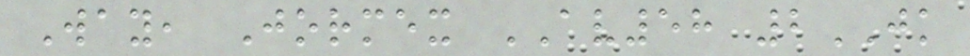Way, Jormex AV58 2JK
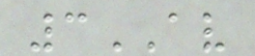3AV
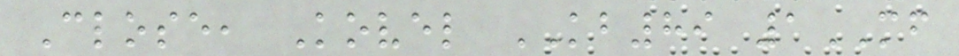Close, Kovel KB89 1MF
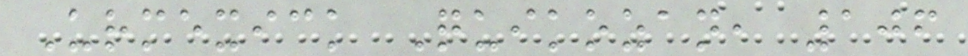Urmexick Quikozan, 106
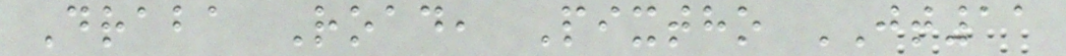Draba Road, Pixtho JT11
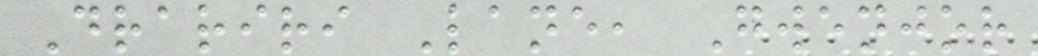Drariri Lane, Gwenjor
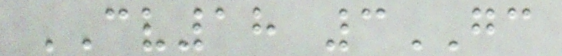CV18 3GC
